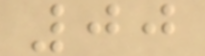00
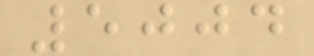5004
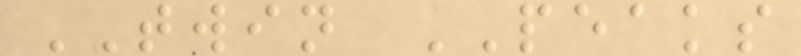TWIN PEAKS
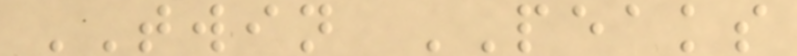TWIN PEAKS
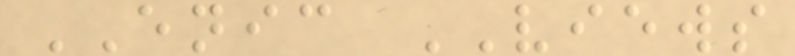ENIC VIEWS
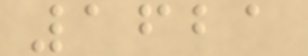1621
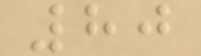80
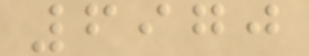6970
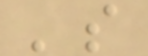's
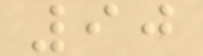90
